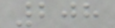208
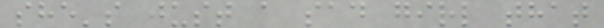she's just a sad girl that
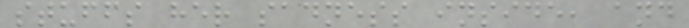stuffs her sadness inside, and
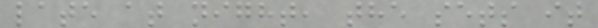late at night, the sets it
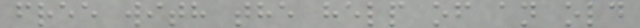free with the help of an old
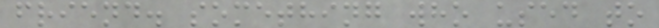friend. something who used to
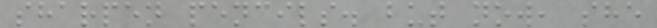sharpen pencils. but now, she
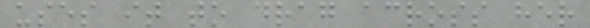uses it to drag across her
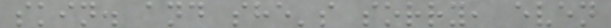skin. and she's sorry, even
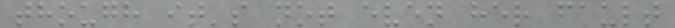though it's not even her fault
